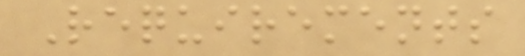Requirements
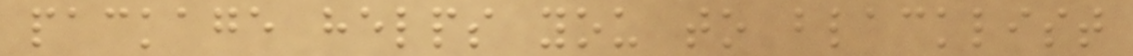package helps you to blacklist
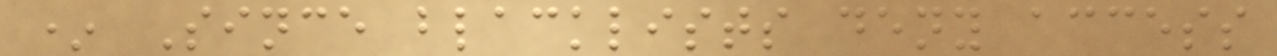* Since blacklists deny access
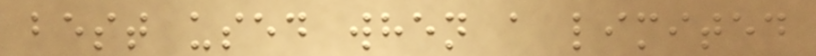best used when a limited
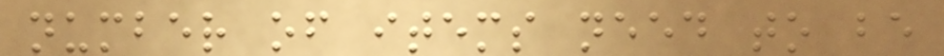number of items need to be
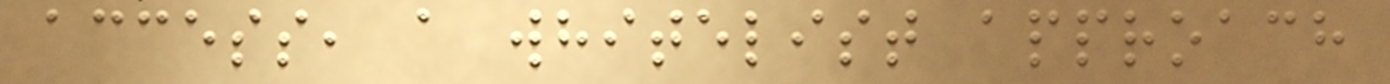access, a whitelist approach
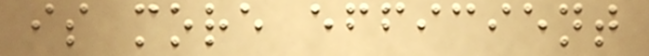is more efficient
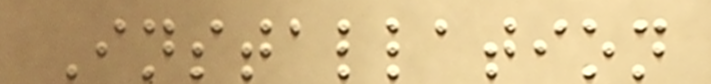Installation
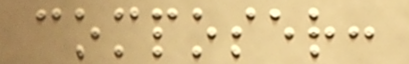composer:
